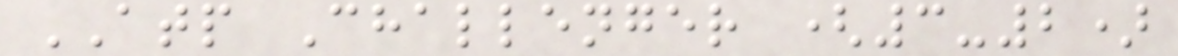ATP Challenger (3-2)
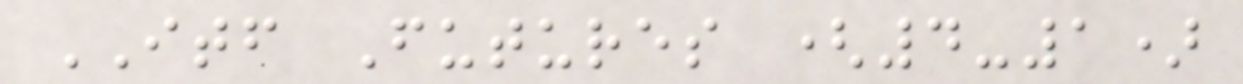ITF Futures (4-1)
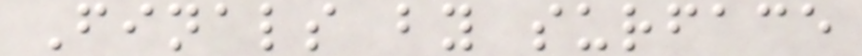Finals by surface
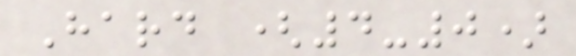Hard (4-0)
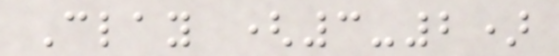Clay (3-2)
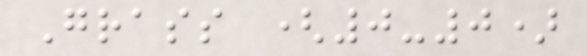Grass (0-0)
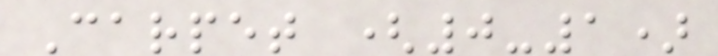Carpet (0-1)
